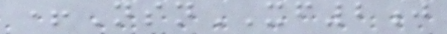+NsnXF2j
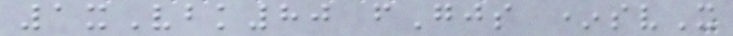1xVbk80 fGjs *svX
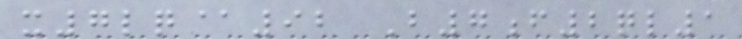x7lq@92 B7f2ql1
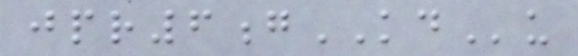jpr6gKDu
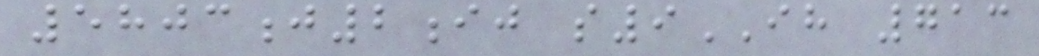5803j2ij s9IH 713
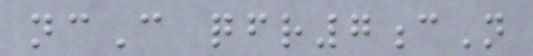ncC qfr7cN
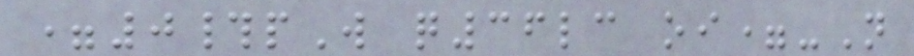=0#pW q36lc oi=-N
